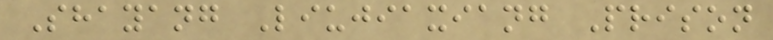Shayang Liujiaxiang Prison
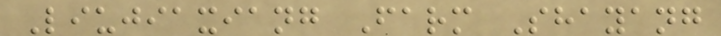Liujiaxiang Farm Shayang
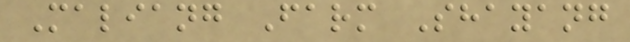Maliang Farm Shayang
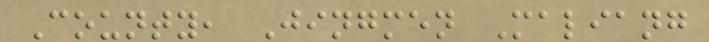County, Jingmen Maliang
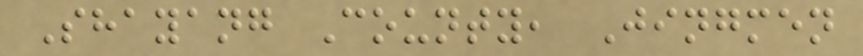Shayang County, Jingmen
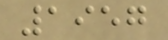1957
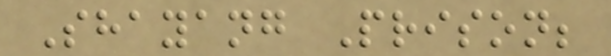Shayang Prison;
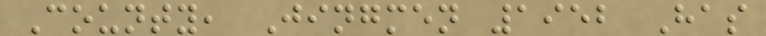County, Jingmen 1952 Has
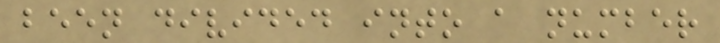been divided into a number
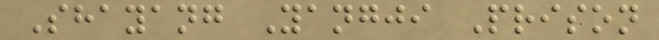Shayang Yangji Prison
